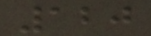120
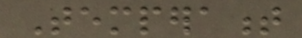Temperament
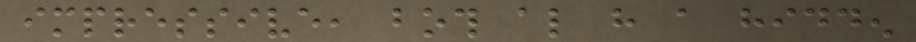impressive, both also have a hidden
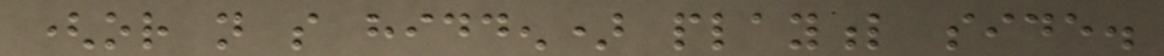(or not so hidden) playful side.
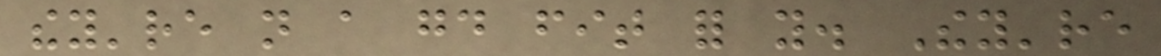they're not a good fit for you. They're
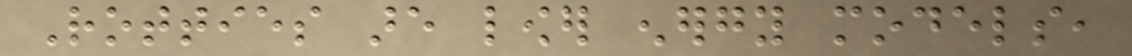Rotties are lower energy models,
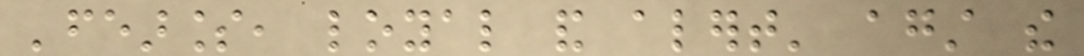'fearless, loyal and alert' against the
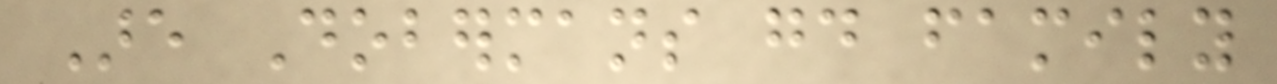Are Dobermans good family
